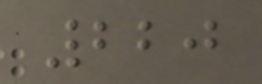220
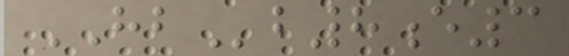HBb8e3
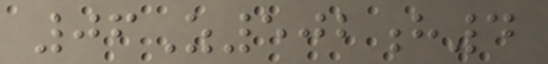06Z502h4
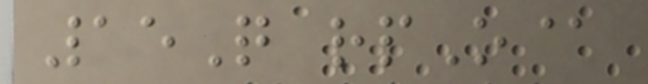15Q rpO@
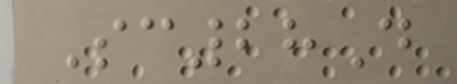Sc28D
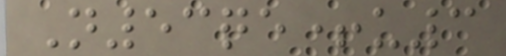N53qe+u3
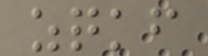zqkf
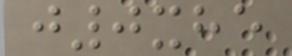j0xhe
